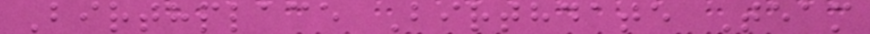Birthplace Birthdate Team
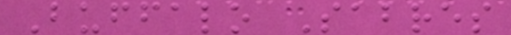Buffalo Sabres
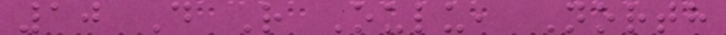10 D R Oulu, North
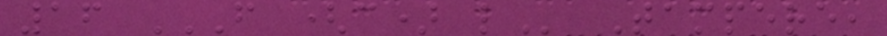16 F (C) L Tampere,
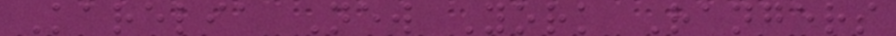Karelia New York Rangers
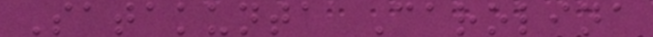Satakunta Carolina
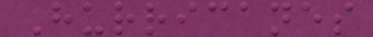Hurricanes
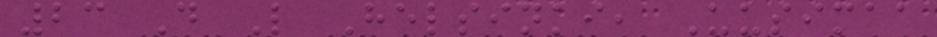23 D L Helsinki, Uusimaa
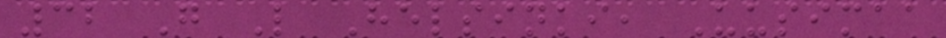32 G L Helsinki, Uusimaa
